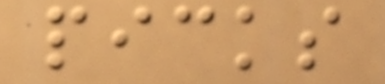picks
